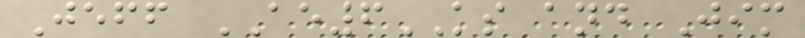Jeff AE6KS and Jim
